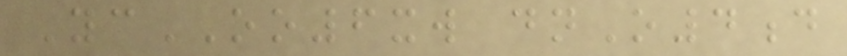YcOO6xw dnO4d
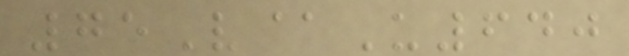75V@U640
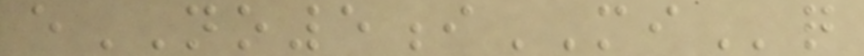eNO5iMIq
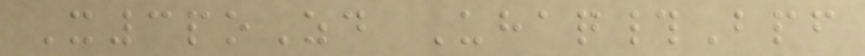X3poZd Uhaq#Bpf
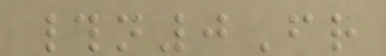#n0Fr
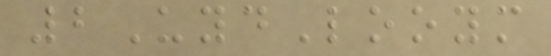2UydLooym
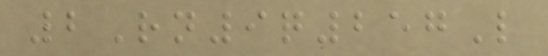2Rn9q257L
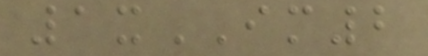1xIM2
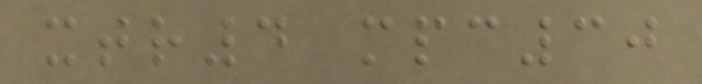xtr4 mpc30
